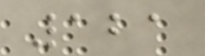121
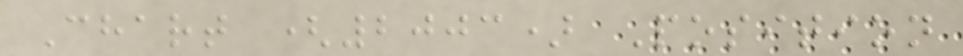Chart (2003) Position
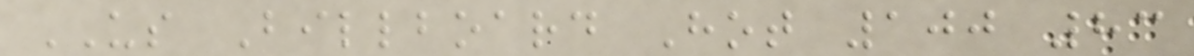US Billboard Hot 100 83
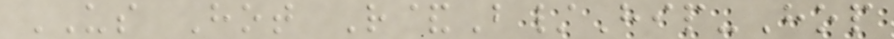US Hot R&B/Hip-Hop
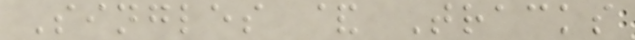Singles & Tracks
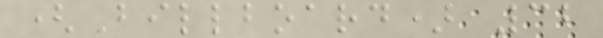(Billboard) 32
